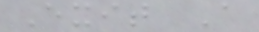Exit A
